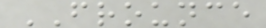FROUNCE
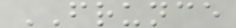FRUNCE
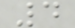4
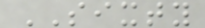SIXTY
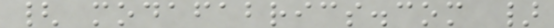{ modafabrics.com }
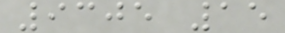9305 15
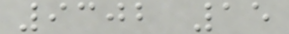9302 15
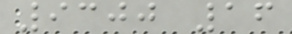9300 16
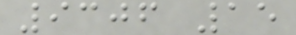9306 15
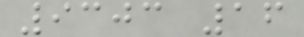9303 16
